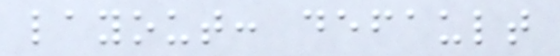layout: default
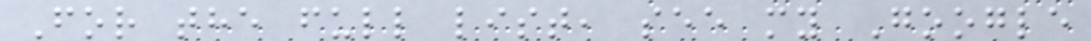For the full list, see my Google
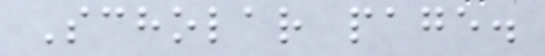Scholar page.
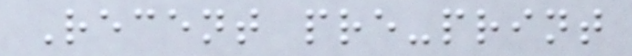Recent pre-print
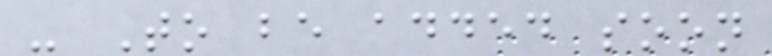- To be added soon
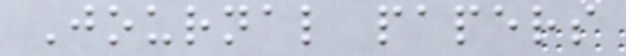Journal papers
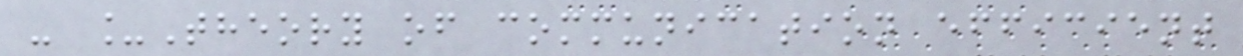- _Theory of communication efficient
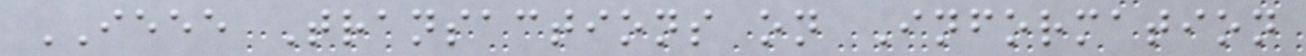IEEE Transactions on Information
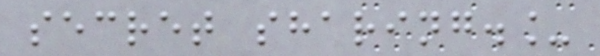secret sharing._
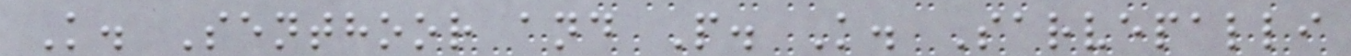K. Senthoor and P. K. Sarvepalli
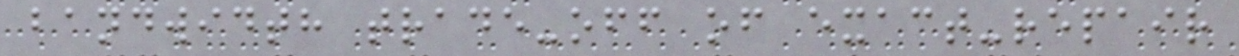bandwidth trade-off of exact-repair
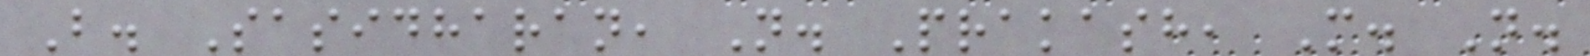B. Sasidharan, N. Prakash, M. N.
